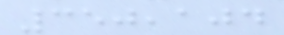350,104
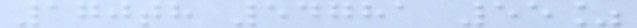170th 54781 55%
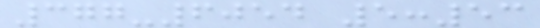377-6054 5:53
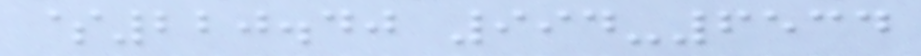$220.40 994-6534
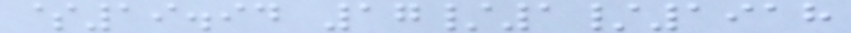$19.94 17/1/1918
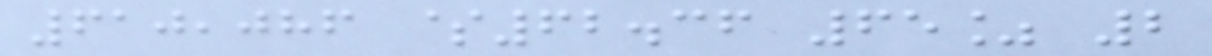610,086 $62.36 65% 2
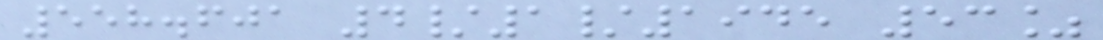558.601 4/1/1945 53%
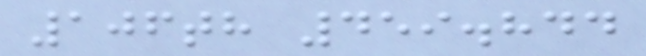106th 459.844
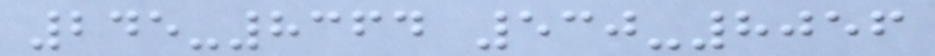245-8364 530-8056
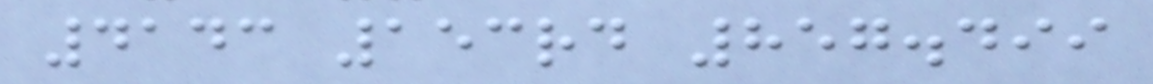4143 153rd 857.499
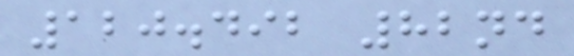120.492 82nd
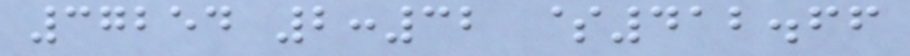37254 2:32 $412.66
